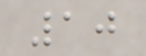10
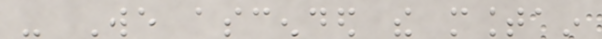- We ascended the mountain
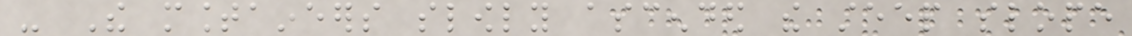- The mountaineers slowly ascended the steep slope
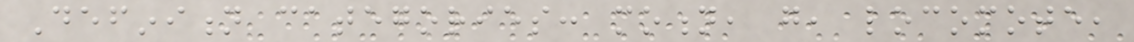Definition categories: motion, go, locomote,
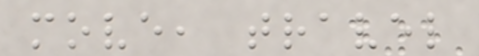move, travel
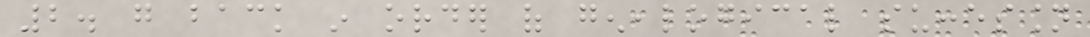2. go back in order of genealogical succession
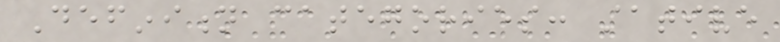Definition categories: stative
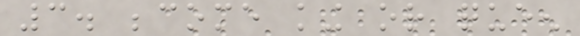3. become king or queen
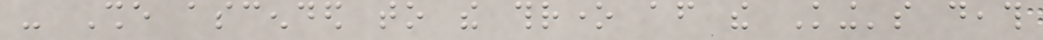- She ascended to the throne after the King's death
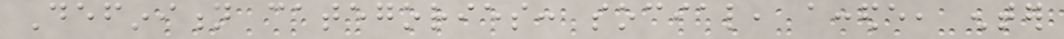Definition categories: social, accede, enter
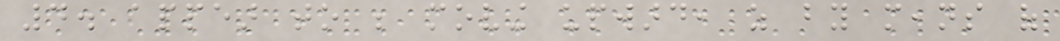4. appear to be moving upward, as by means of
